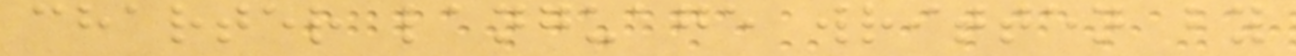charter language written by
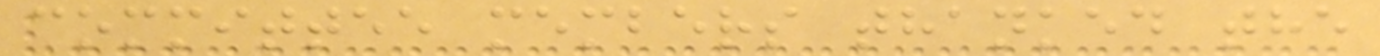committee members thanked the
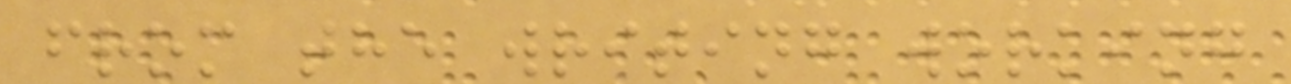from the writing working
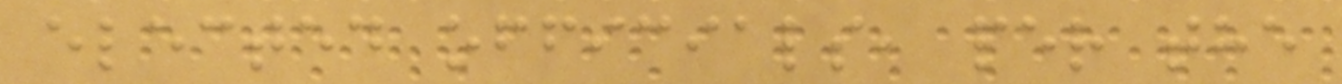elected officials, per the
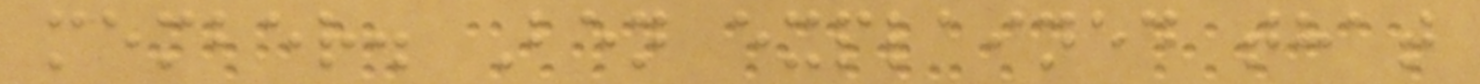member. Ben explained that
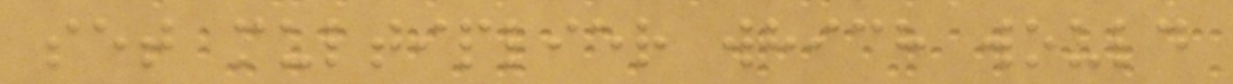set multiplier which would
